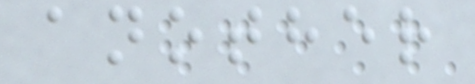another
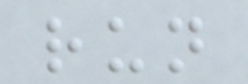run
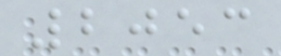2053
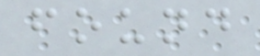found
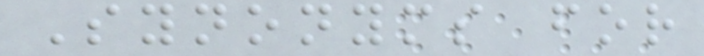Synonyms for
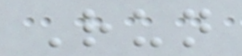Run
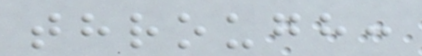through:
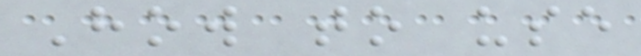How to use
